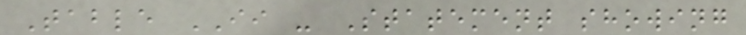Table II - Statement showing
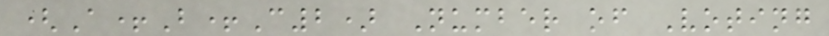(A+B+C2) Number of Voting
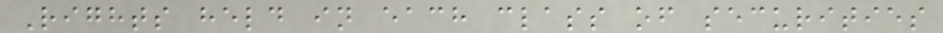Rights held in each class of securities
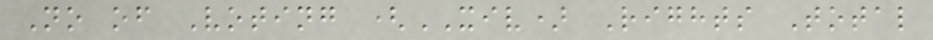No of Voting (XIV) Rights Total
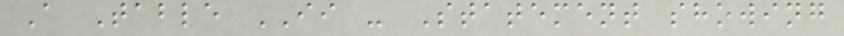A Table II - Statement showing
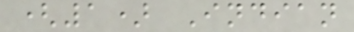(1) Indian
